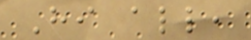Hi all,
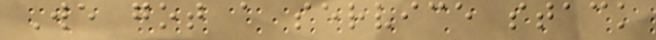We got a service stack
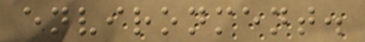environment.
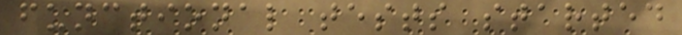functional tests started
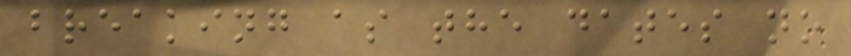breaking as the dates no
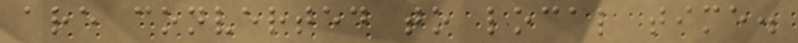are converted to local time.
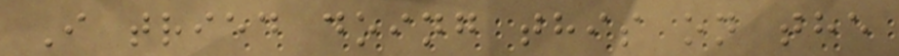I tried doing this on the
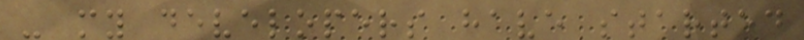- my developers have started
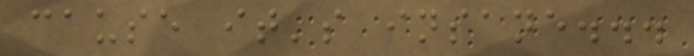cause it's insane...
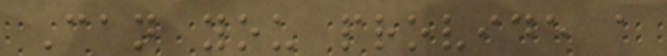Can you provide a
